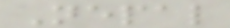Nepal
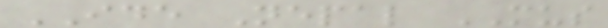IDE Nepal MUS
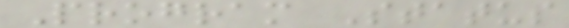Program Status
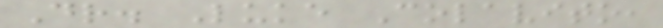Dr. Luke Colavito,
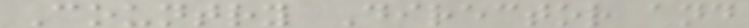Country Director and
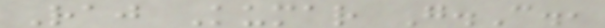Raj Kumar G.C.,
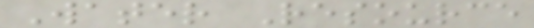Water Resource
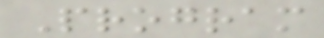Program
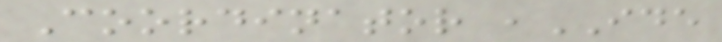Coordinator ,IDE
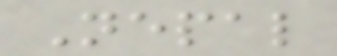Nepal
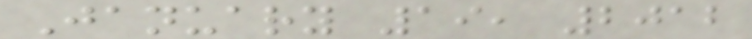January 19, 2012
